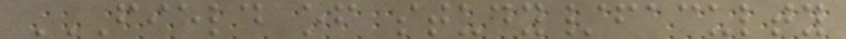FIELD OF STUDY/FACULTY
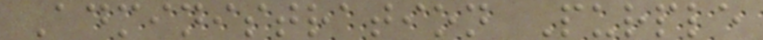Administration Purple
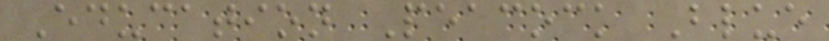Education Peacock Blue
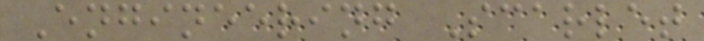Engineering Scarlet
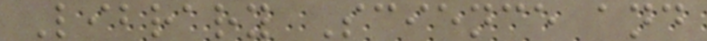Library Science and
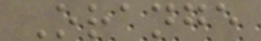Orange
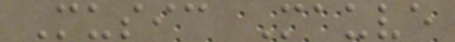Music Mauve
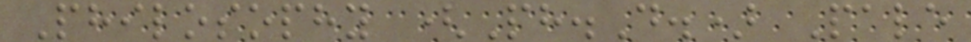Philosophy (Ph.D.) Pale
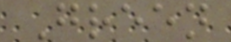Green
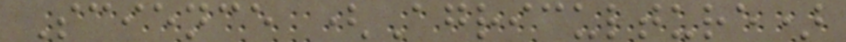Science (Agriculture)
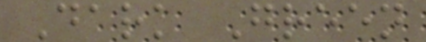Dark Green
